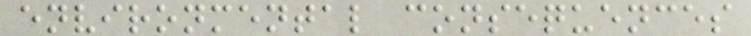environmental consequences
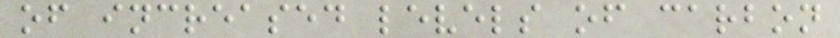of increased levels of carbon
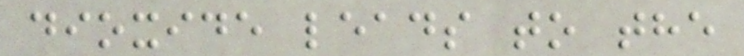dioxide leads to the
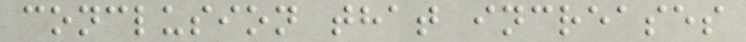conclusion that increases
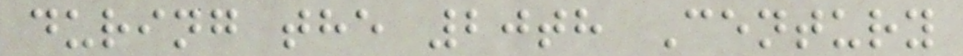during the 20th Century
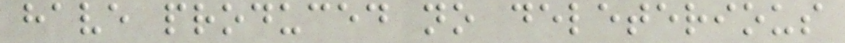have produced no deleterious
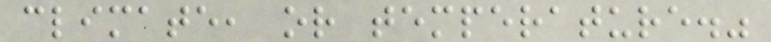climate, or temperature."
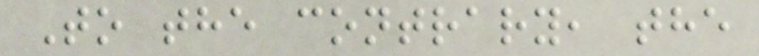To the contrary, the
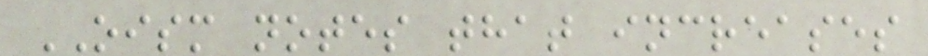OISM notes that increases
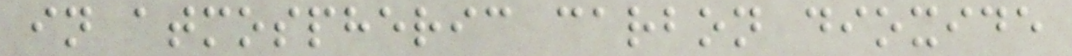in atmospheric carbon dioxide
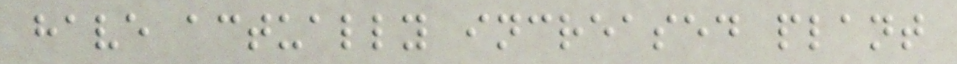have actually increased plant
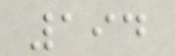194
